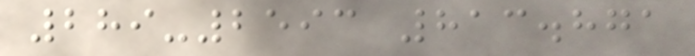289-2593 813.871
